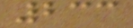233
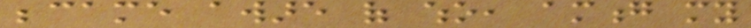became aware of who, among my
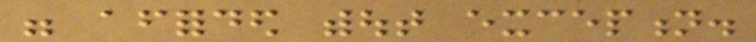were afforded without exception.
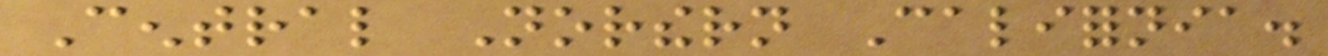Central Northern California.
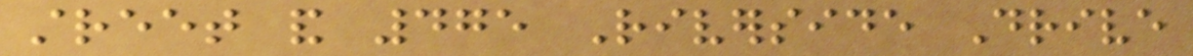street and 475 Riverside Drive
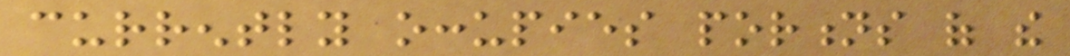currently occupies portions of the
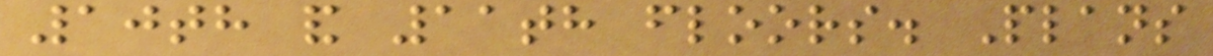10th and 11th floors. Plans
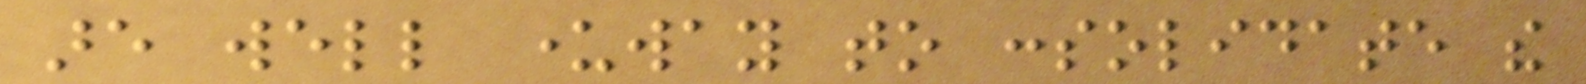are well underway to consolidate the
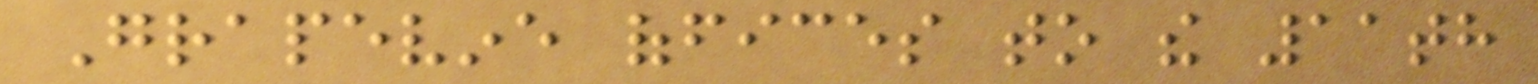Grapevine offices to the 11th
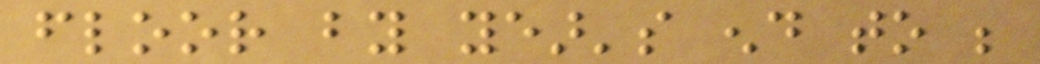floor by year's end to be
